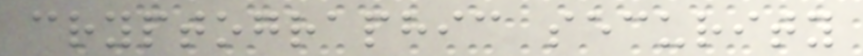cryptographic security
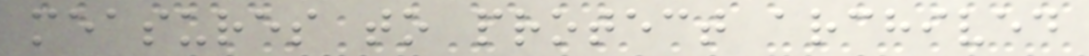measures to protect archived
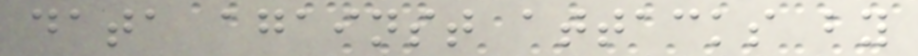data against attacks by
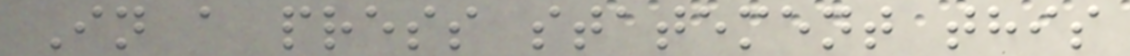In a press statement this
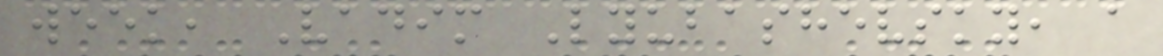week, Vadim Lyubashevsky, a
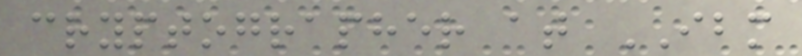cryptographer at IBM
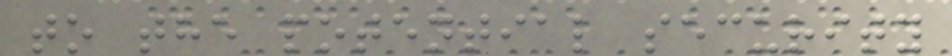to the potential security
